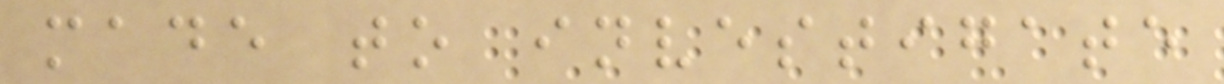made to investigate
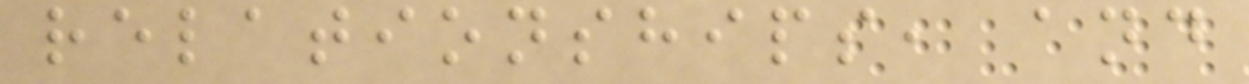relationships, and
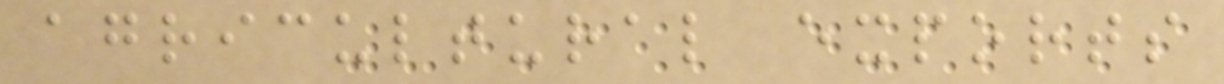agricultural exports
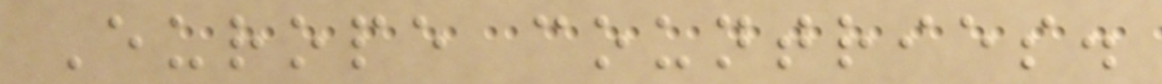Europe countries.
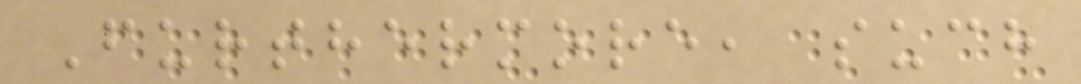Furthermore, such
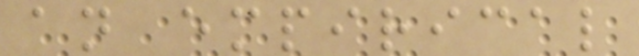an empirical
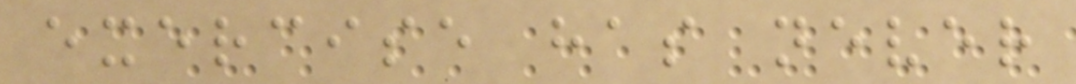exercise has never
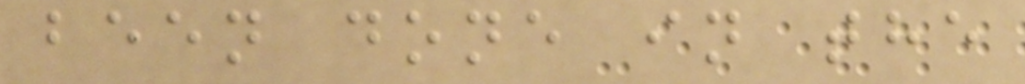been done in the
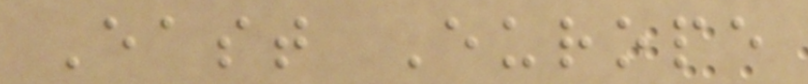East Europe
